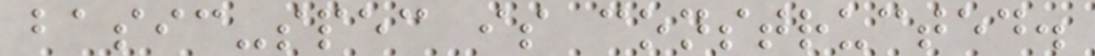basic-spec is constructed.
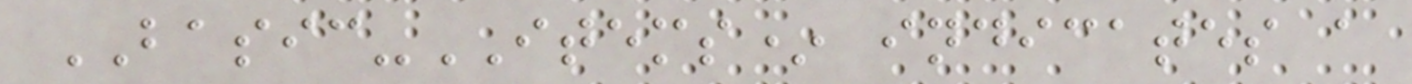BASIC-ITEMS* indicates a
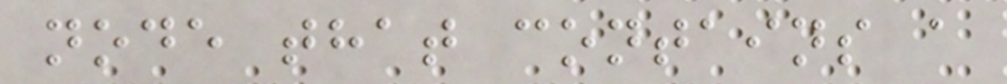node that contains a
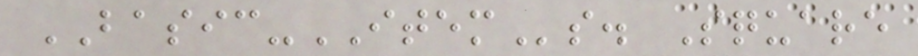BASIC-ITEMs. Square
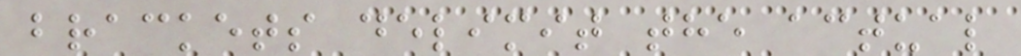brackets delimit the actual
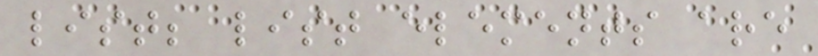list; list elements are
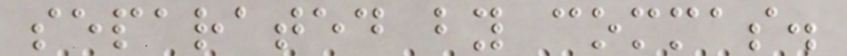separated by commas.
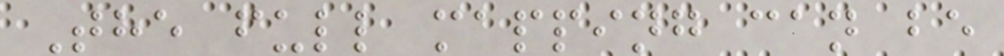The full mapping can be
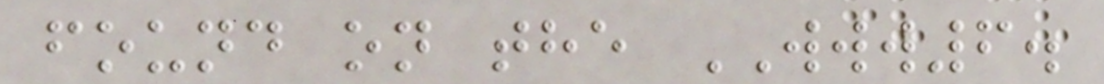found on the WWW6.
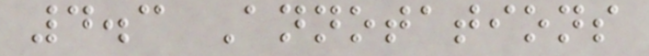4.3 Annotations
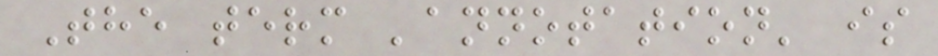The term 'annotation' is
